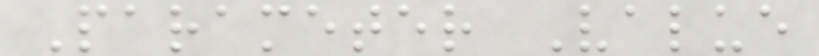Parameter Value
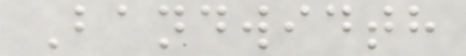Bandwidth
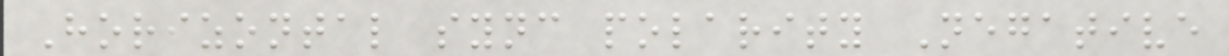Horizontal sync polarity Negative
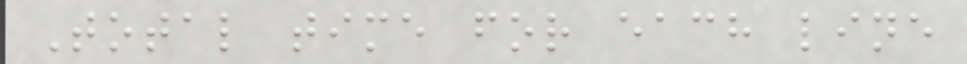Total time for each line
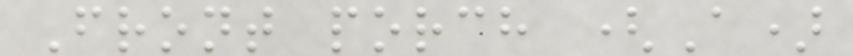Front porch (A)
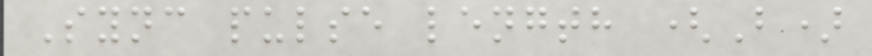Sync pulse length (B)
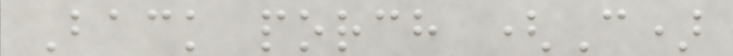Back porch (C)
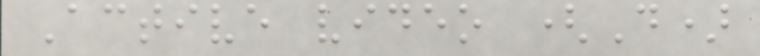Active video (D)
